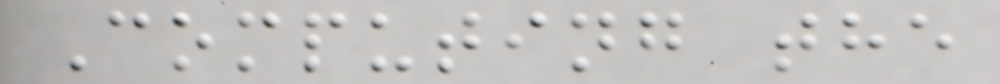Computing the
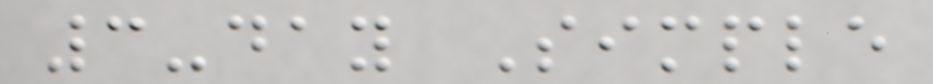3-day Simple
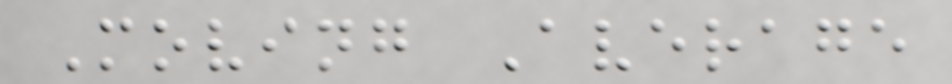Moving Average
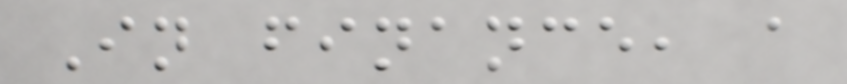In finance, a
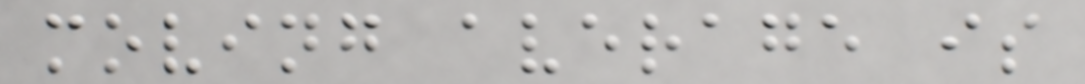moving average is
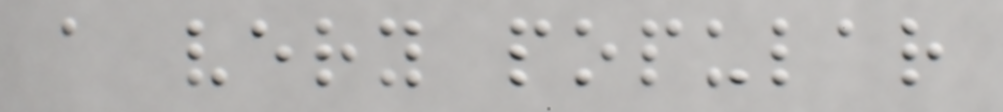a very popular
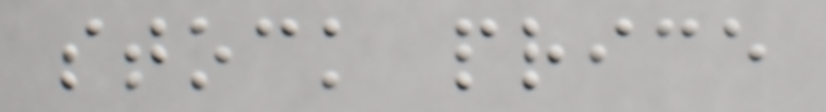stock price
